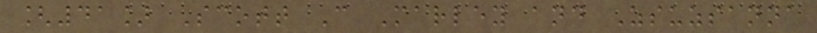[41] Scott C Marley and Zsuzsanna
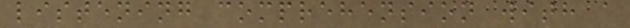listening comprehension with a
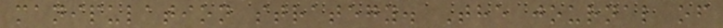manipulation strategy. The journal of
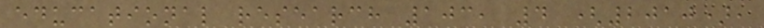educational research 103, 4 (2010),
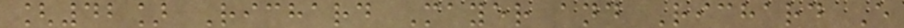[42] Richard Mayer and Richard E
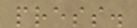press.
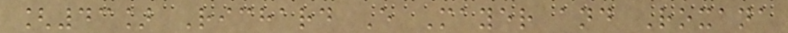[43] Richard E Mayer and Roxana
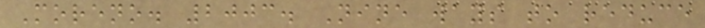Moreno. 2003. Nine ways to reduce
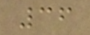36
